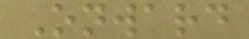Onward
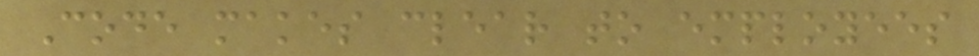Code makes clear to employees
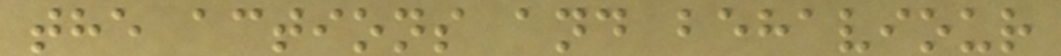the actions and behaviour
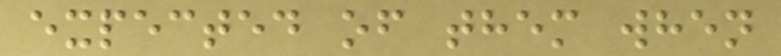expected of them when
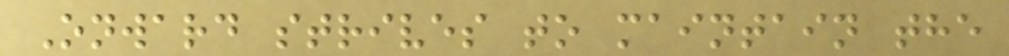Onward strives to maintain the
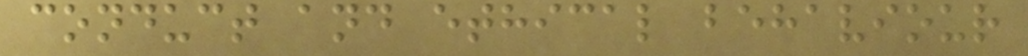conduct and ethical behaviour
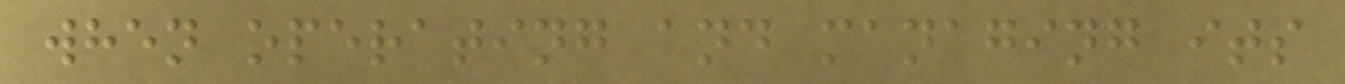when operating and managing its
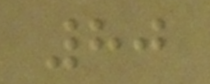80
